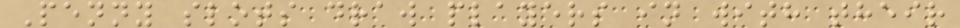Penny slots draw players in with their
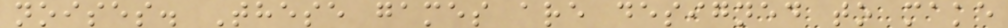noises. These games are designed to make
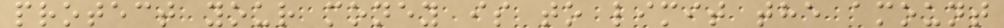protect your money is to limit the amount
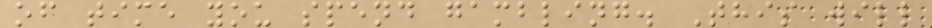of time you spend gambling. This will
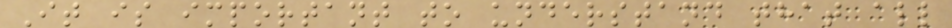It is important to understand that all
